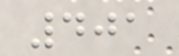401
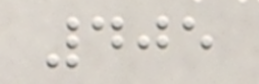405
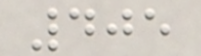405
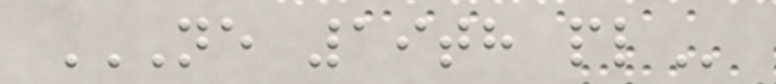NE 19TH PL
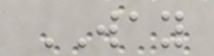WAY
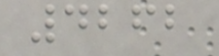4262
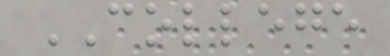COLLEGE
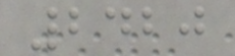2420
